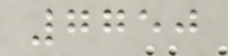7750
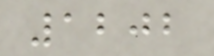1202
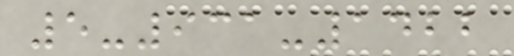5-931-1422
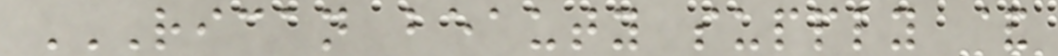RICAN BEAUTY SUPPLY &
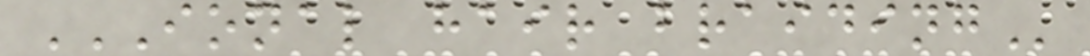IONAL HAIR BRAIDING
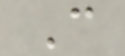C
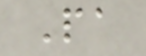Pa
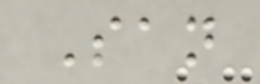San
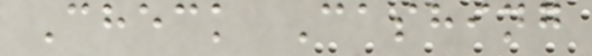Check Cashing
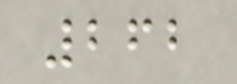262
